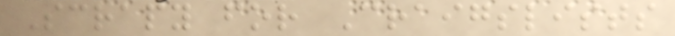Scrapy for Craigslists
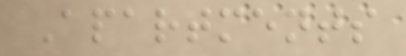Apartments
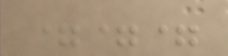===
